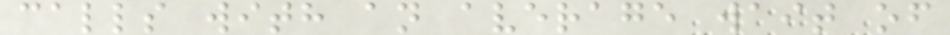calls with an average wait of
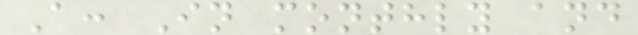A: In monthly and
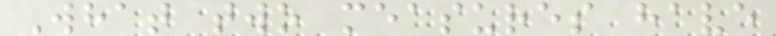What two measures have
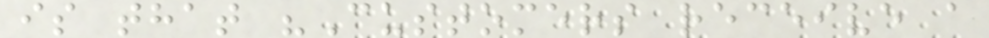is that "Customers receive a
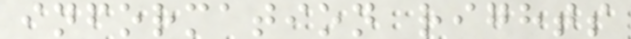information rights
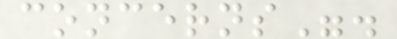concerns".
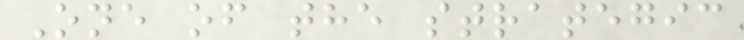One of the strategic
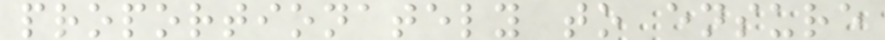proportionately to ensure
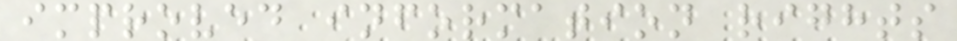improved information rights
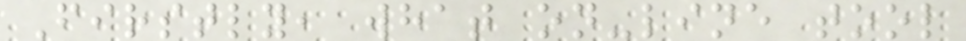Firstly, what on-line tool
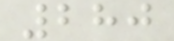280
